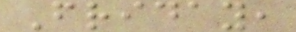Friday,
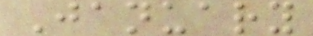January
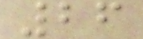26
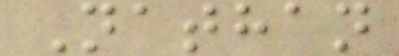Nathan
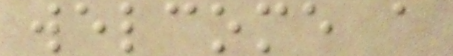welcome a
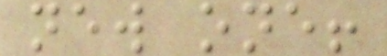new one!
